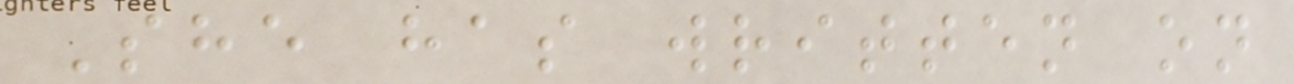She has written on
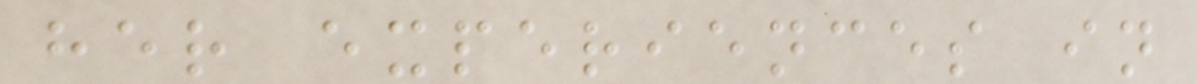her experiences in
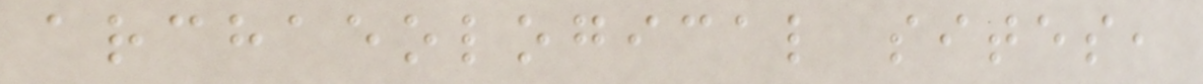archaeological sites,
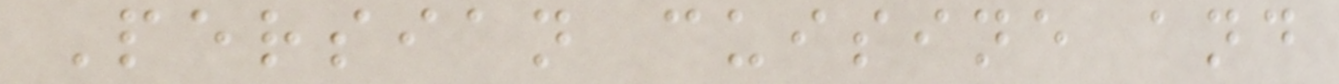Persian cuisine and
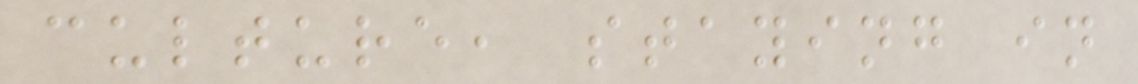culture, staying in
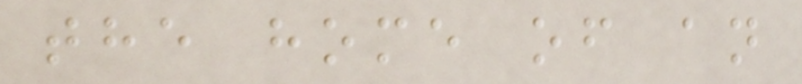the home of an
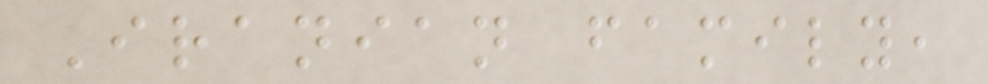Iranian family,
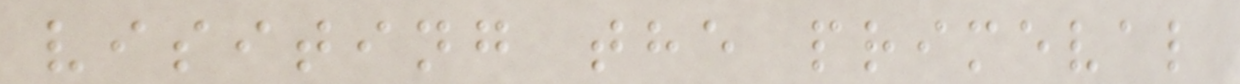visiting the primeval
